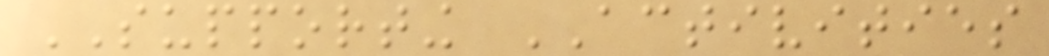SUPPORTING ACTIVITIES
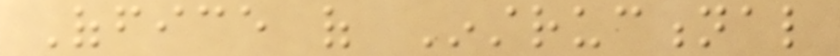Office of Instructional
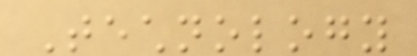Technology
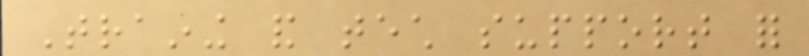Training and tech support for
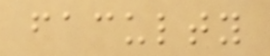faculty
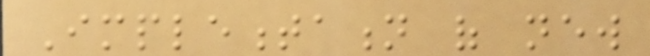Implementation of new
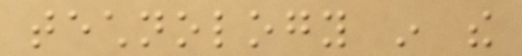technology in the
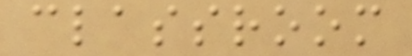classroom
